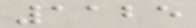1125
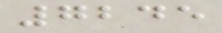7245
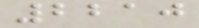2210
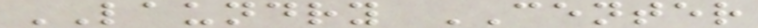LAUNDRY CENTER
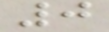0
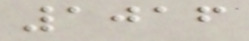1016
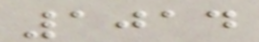1014
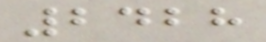2428
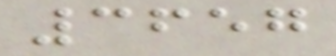3657
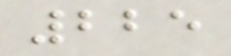225
